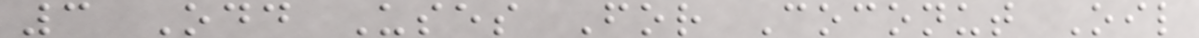3 Odd Uses For Coconut Oil
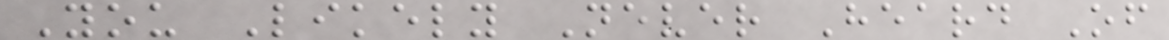You Likely Never Heard Of
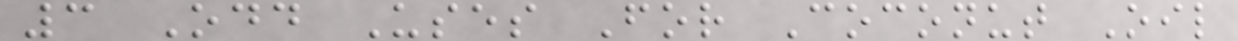3 Odd Uses For Coconut Oil
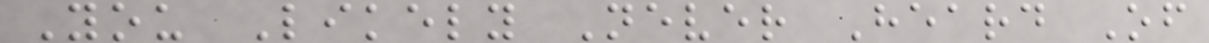You Likely Never Heard Of
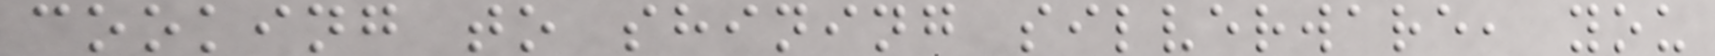cooking to shining silverware, you
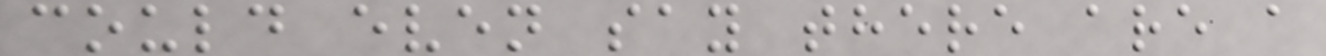could even say there are a
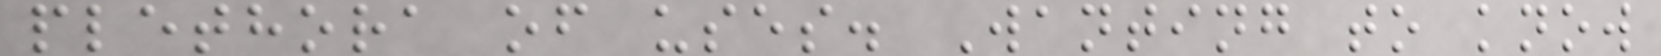plethora of uses. Wanting to know
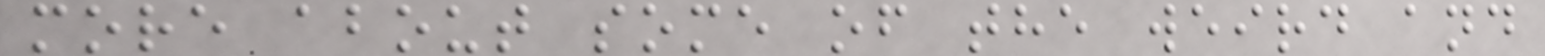more about some of the weird and
